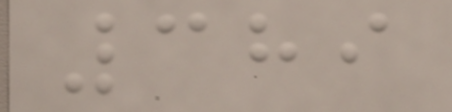389
